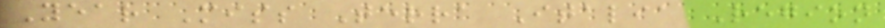Year Miss Terra Italia Region
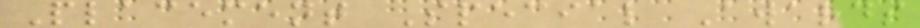Placement Special Awards
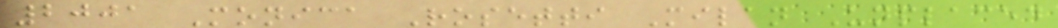2001 Monica Rosetti Milan Unplaced
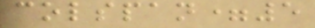colspan=5
